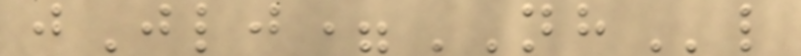jJlj=NHl
